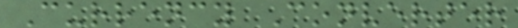Currency Converter
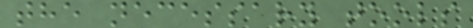the necessary tools
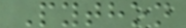Python
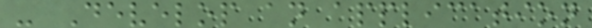- Develop an application
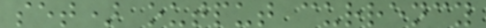set) output currency
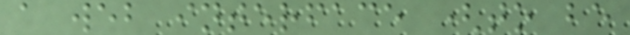a web interface (to be
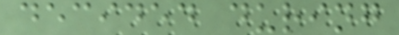decided during
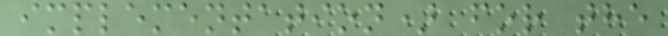implementation) for the
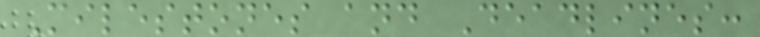Milestones and Deadlines:
